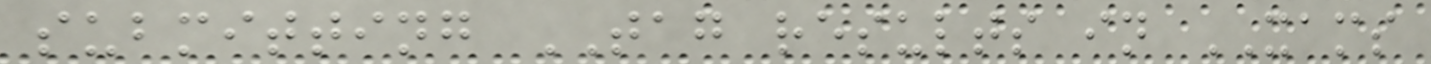submitting TAG results in XAMS
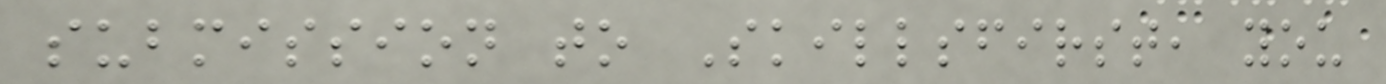submission to Skillsfirst, you
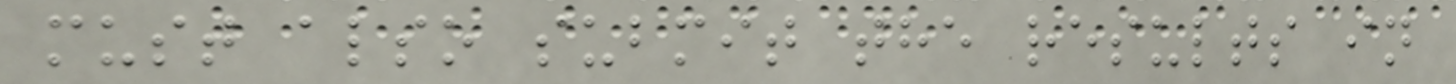must also submit the results in
